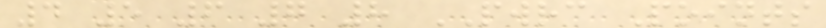4 5 6 7 8 PWRC Points
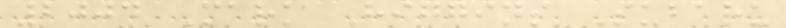2004 Mark Higgins Subaru
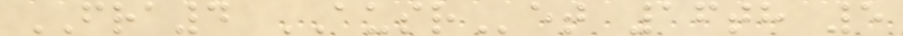FRA4 AUSRet 16th 5
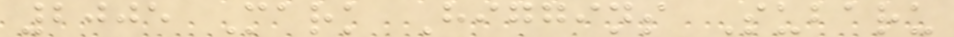2005 Mark Higgins Subaru
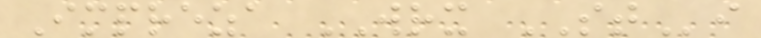Impreza WRX STi
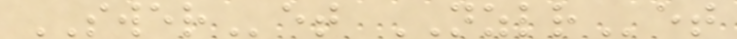SWERet NZLRet
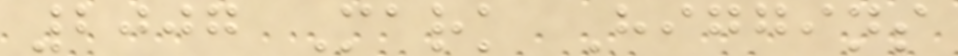2007 Mark Higgins
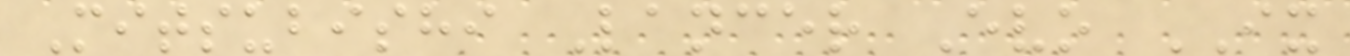Mitsubishi Lancer Evo IX
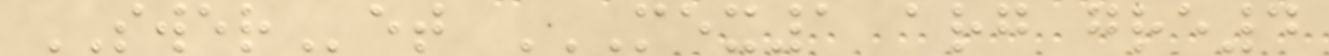SWERet MEX1 ARG GRE4
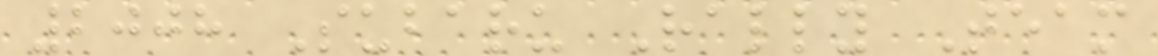2008 Subaru Rally Team
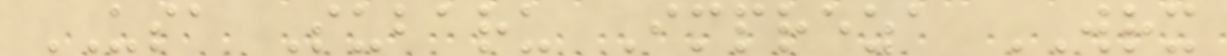USA Subaru Impreza WRX
